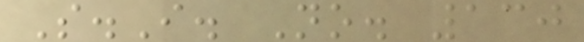S.I. No. 130
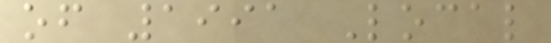of 1991 Local
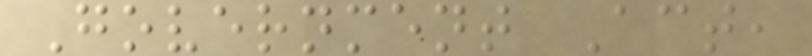Government Act,
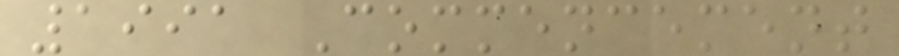1991 Commencement
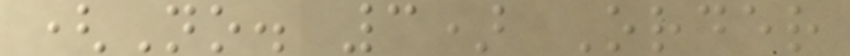(No. 3) Order
